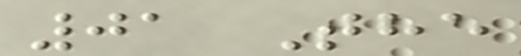01 The
